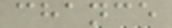chance
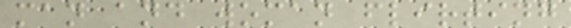man and woman flirting
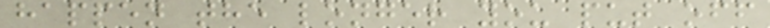happen the longer you put off
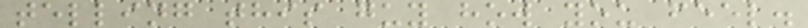telling this guy how you feel.
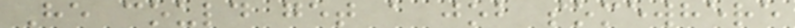He could get a job somewhere
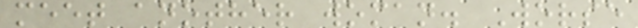meet another woman. Worse
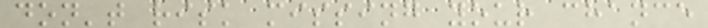don't risk missing your chance
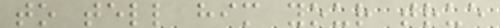to tell him your true
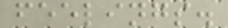feelings.
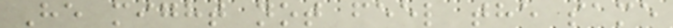He might not feel the same
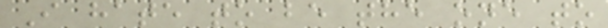I hate to be the one to
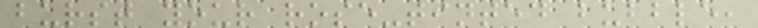burst your rose-tinted bubble,
